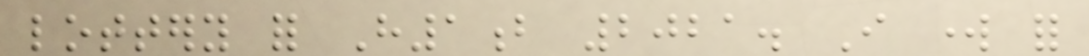lottery for H1b 2021. I work for
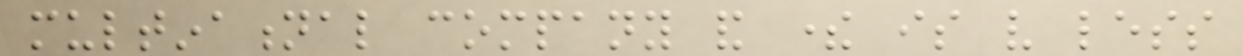multinational company and there is very less
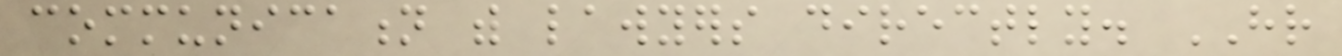communication with lawyers directly. HR
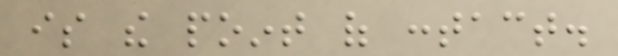is the point of contact.
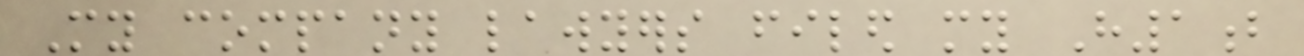My company lawyers filed my H1b
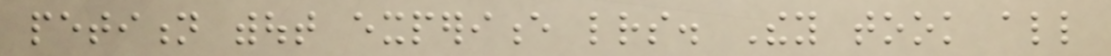petition without experience letters. They took all
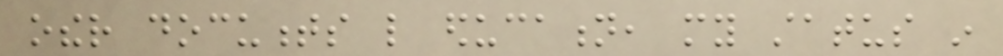other documents like education, my status in
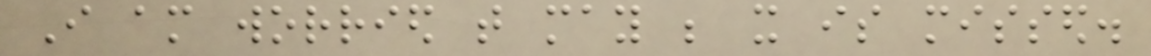I am worried that may be it is missed.
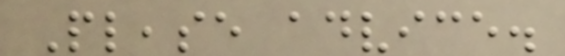Please advice.
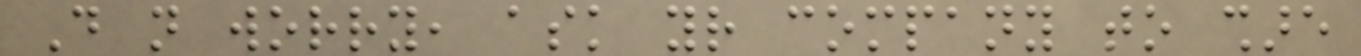Do not worry, ask your company to share
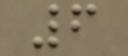6
